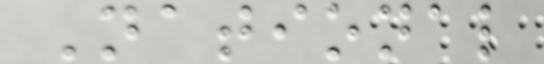National
